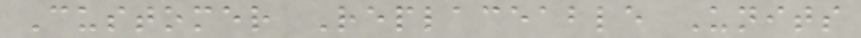Customer Replaceable Units
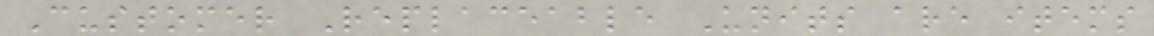Customer Replaceable Units are items
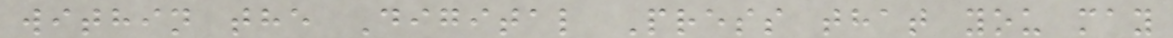within the Digital Press that you may
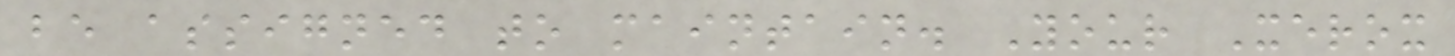be assigned to maintain. Your Xerox
